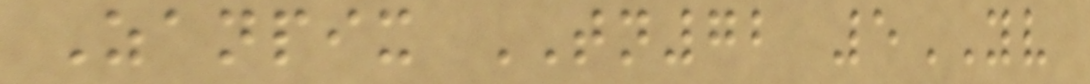Zanpix TN72 5YV
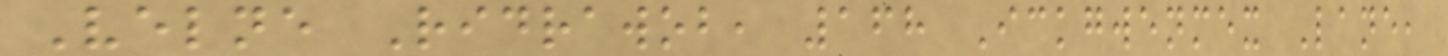Velne Ridrawob, 168 Ickgwenmex Lane,
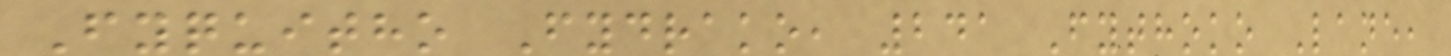Fyquitho Fydrako, 241 Fythoko Lane,
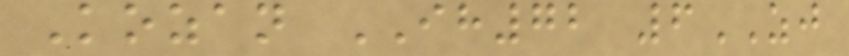Kozan IH72 6ZJ
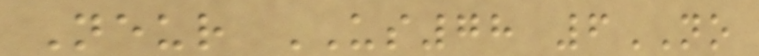Neur US78 6NO
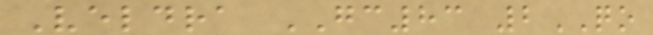Veldra GC83 2QO
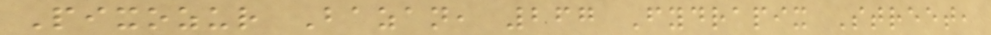Pixozur Bazan, 267 Fydrapix Street,
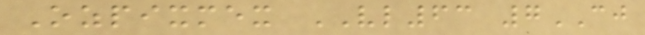Ozpixmex VL63 7CJ
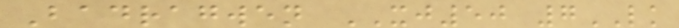Badragwen XJ50 7LK
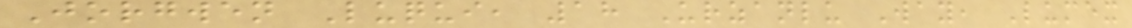Jorgwen Luqui, 18 Urzanlu Way, Lumex
